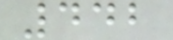442
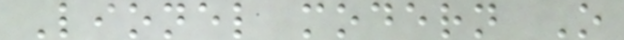Lionel modern O
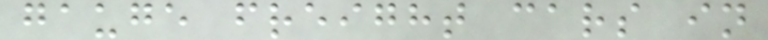gauge freight cars in
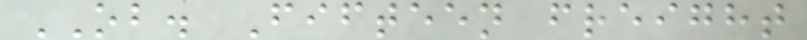OB. Fifteen freight
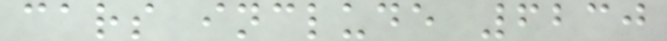cars include 6230
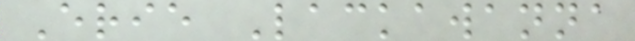Erie Lackawanna
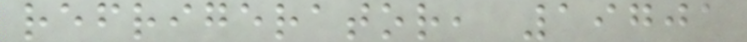refrigerator, 19701
